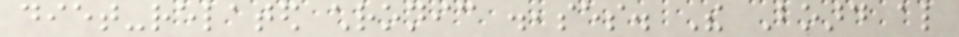diet-related chronic diseases. The Board also
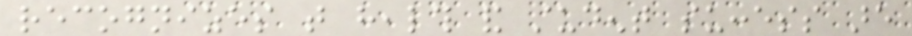recognizes that health and student success are
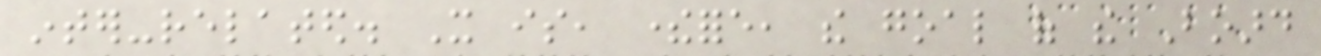inter-related. It is, therefore, the goal of the Board
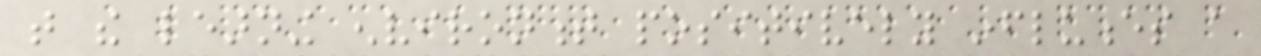that the learning environment positively influences a
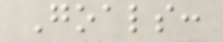Goals:
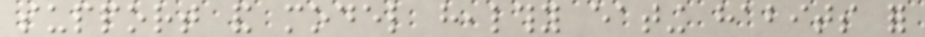support and model healthy eating habits for
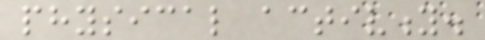physical activity.
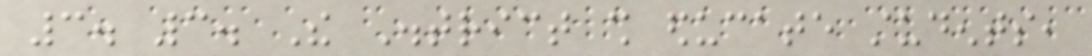3. 3. The District shall educate students,
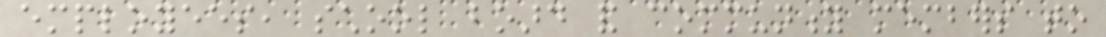employees, school board and community members to
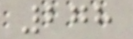278
